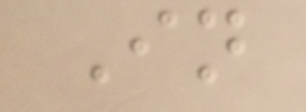In
